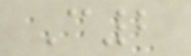C2
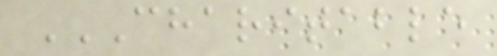CHARITABLE
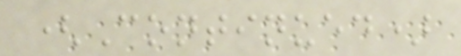(Continued)
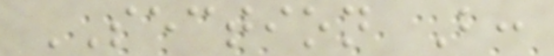SECTION B:
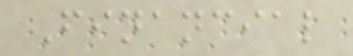Financial
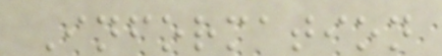Information
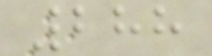288
